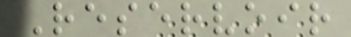Reservoir
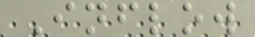Inflow
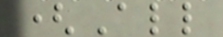(All
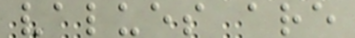values are
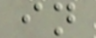in
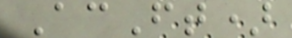AcFt)
